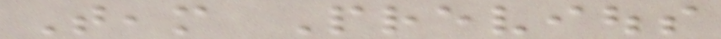Team Previous
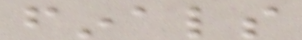finals
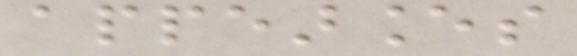appearances
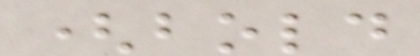(bold
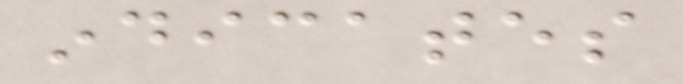indicates
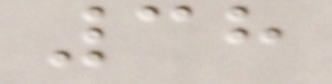38
